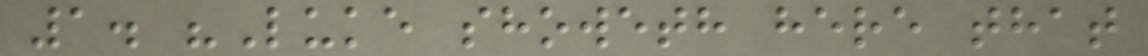1. "Luke showeth here that
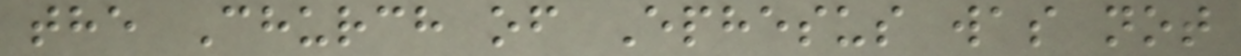the Church of Ephesus was not
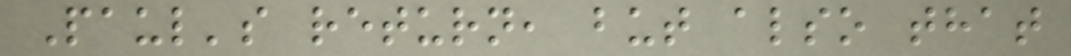Paul's return, but also that
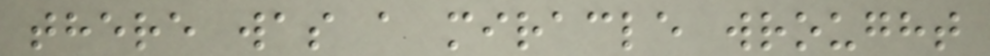there was a miracle wrought
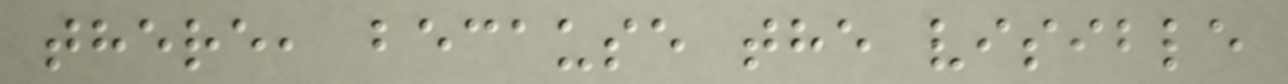there, because the visible
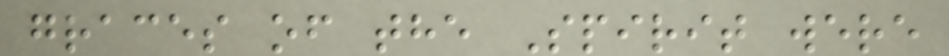graces of the Spirit were
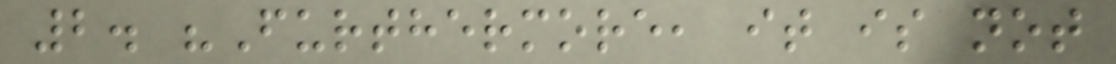2. "Furthermore, it is not
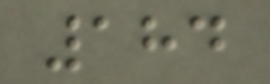184
